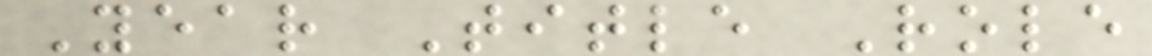Year Title Role
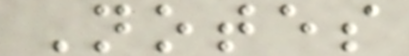Notes
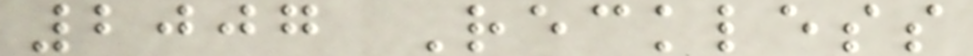2007 Reckless
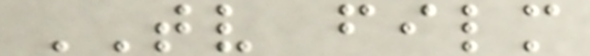TV film
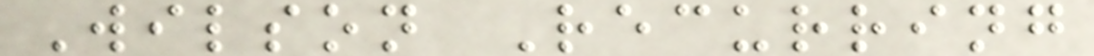Wilson Recurring
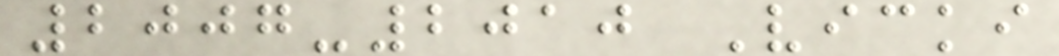2007-2010 Vicki
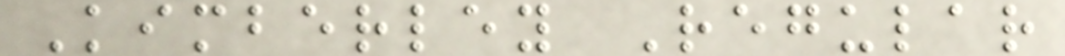Kimberley Regular
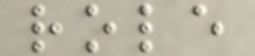role
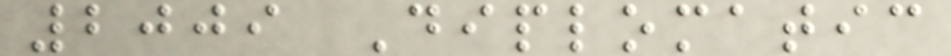2009 Diplomatic
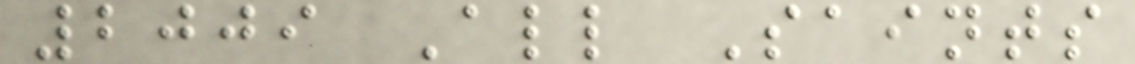2009 All Saints
